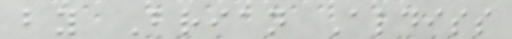by Brian Aldiss
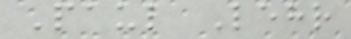Paul Lehr
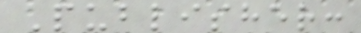Publisher:
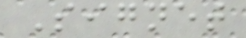Signet
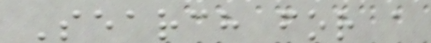Search for a
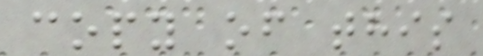copy of this
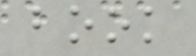book
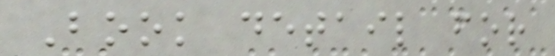Book detail for
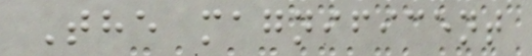The magnificent
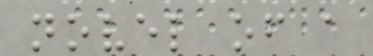novel of a
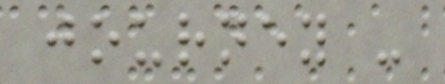journey -
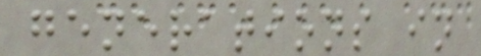generations in
